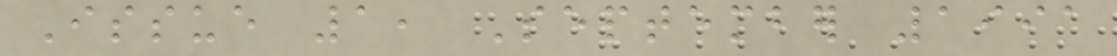Issue 1, September 1991
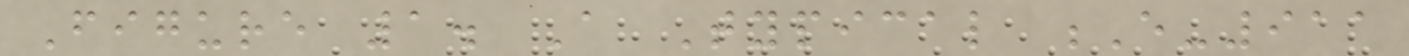Figure 1. A Typical E-911
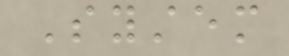System
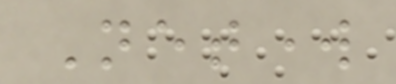Network
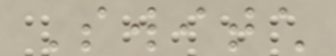Switch
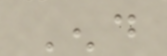End
